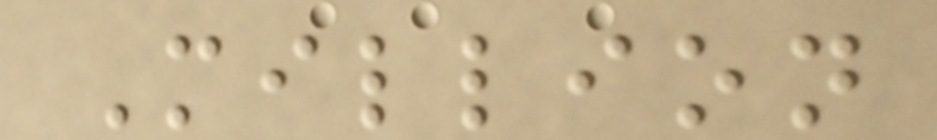Million
